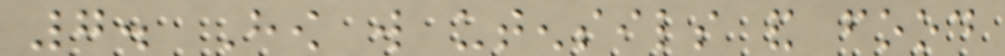7. How will utensils and food
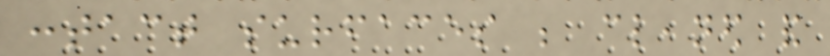contact surfaces be cleaned and
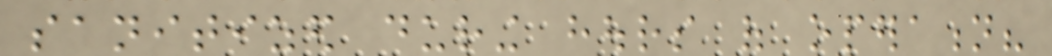sanitized during hours of operation?
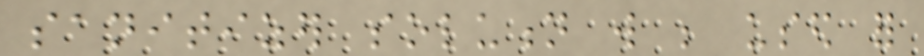sanitizer solution will be used for
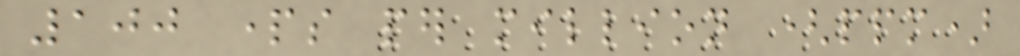100 parts per million (ppm)
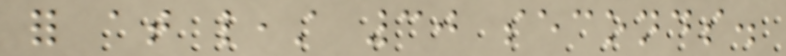for at least 30 seconds.
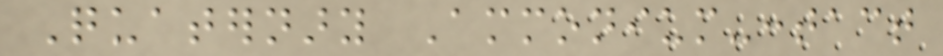Quaternary Ammonium-contact
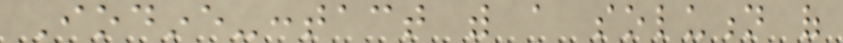Iodine-contact with a solution of
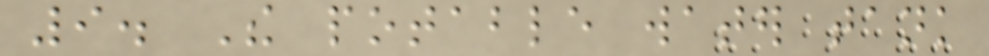9. The potable water tank
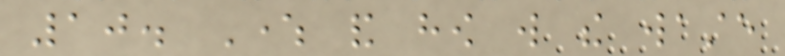10. Where and how will the waste
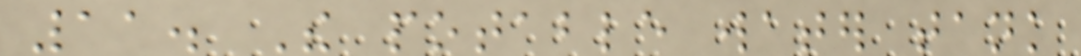11. The potable water tank
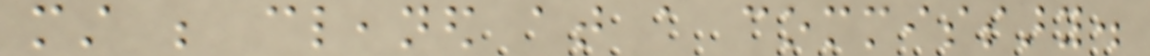must be cleaned at a commissary.
